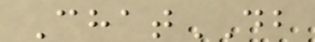ChatDB
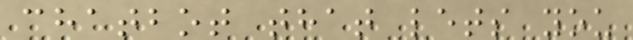chatbot that lets you
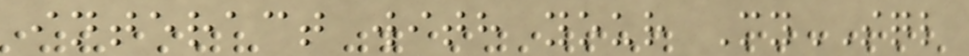interact with your MySQL
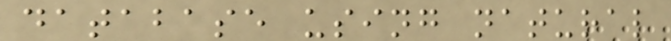database using natural
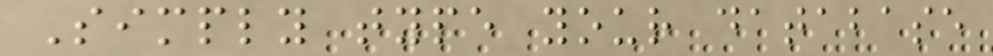Simply type your database
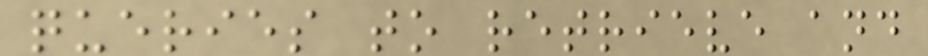queries to retrieve and
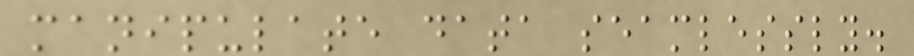manipulate data seamlessly.
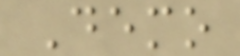Demo
